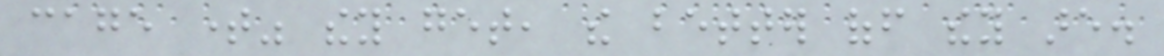cage time" they get, the better off they are.
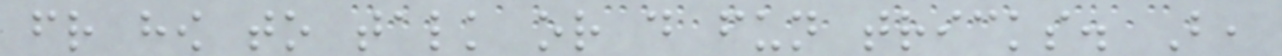friend how to talk or do fun tricks. But,
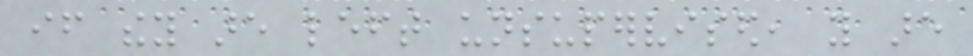if they are left unsupervised, you are
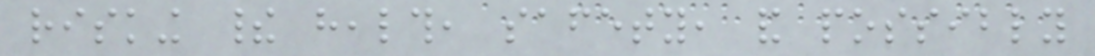risking their health, safety, and possibly
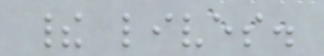their lives.
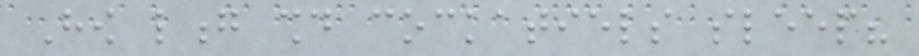How long should cockatiels sleep?
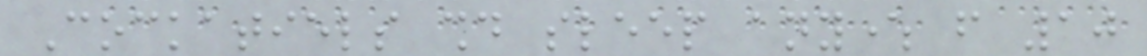Cockatiels should sleep anywhere from 10
